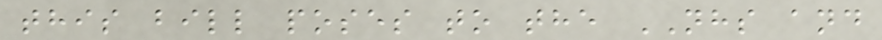this bill poses to the NHS and
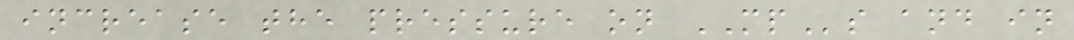increase the pressure on MPs and in
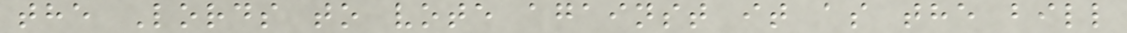the Lords to vote against it as the bill
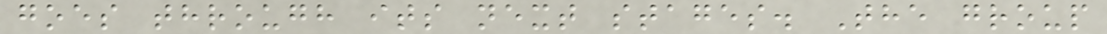goes through its next stages. The group
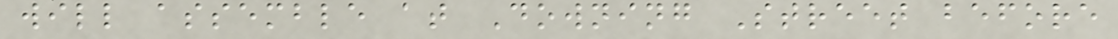will assemble at Downing Street before
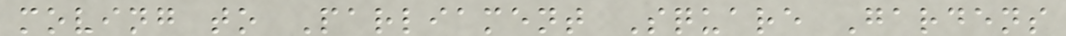moving to Parliament Square Gardens
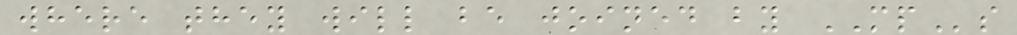where they will be joined by MPs
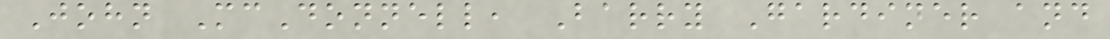John McDonnell, Barry Gardiner and
